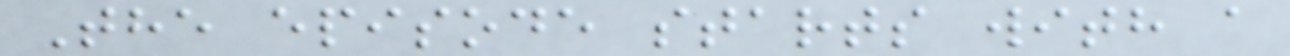The episode starts with a
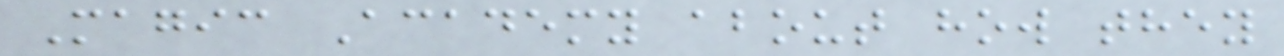Magic Academy about how they
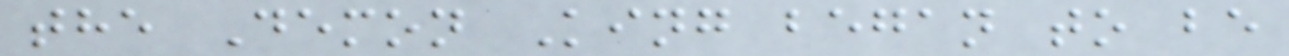the Demon King began to be
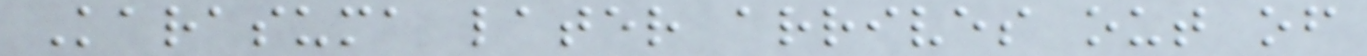Karasuma later arrives out of
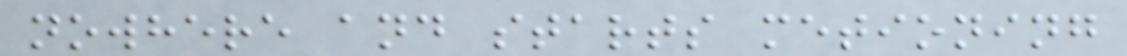nowhere and starts metioning
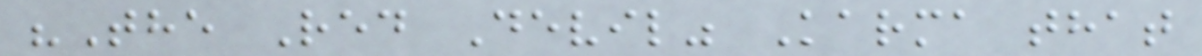"The Red Devil" Karma that
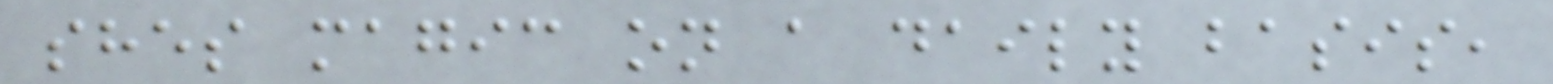shes magic on a daily basis,
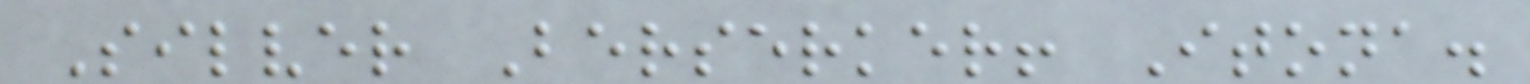Silver Berserker! Itona.
